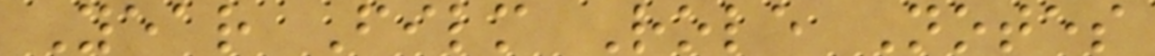Year Film Role Notes
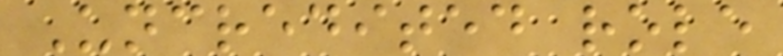Uncredited role
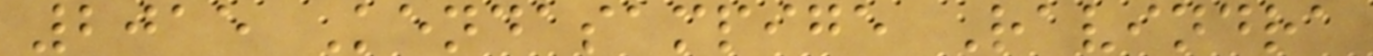2015 Kendasampige Ravindra
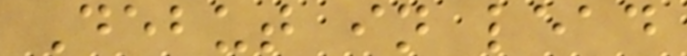Debut in lead
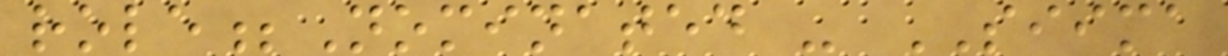role;Nominated - SIIMA
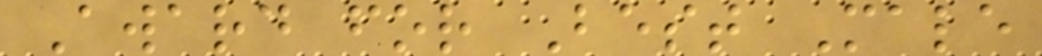Award for Best Male
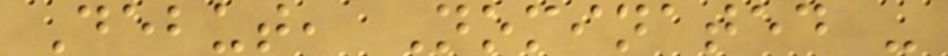Debut, Nominated -
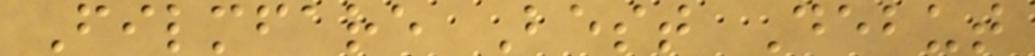Filmfare Best Debut
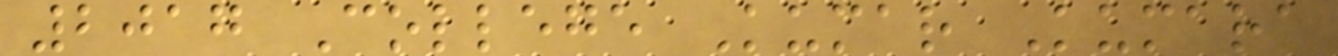2017 College Kumar Kumara
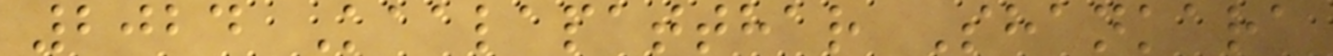2024 Kaalapatthar Shankara
